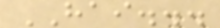HAI...
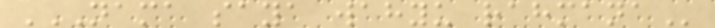NAMA SAYA WAHYU RAHMANA
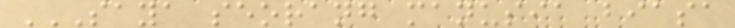SAYA SEORANG MANUSIA BIASA
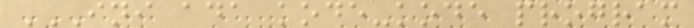INI ADA KODE-KODE PROGRAM
